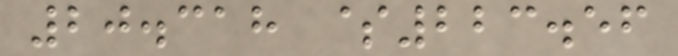20.318 $223.56
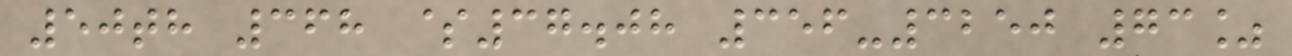50th 368 $37.08 356-3250 73%
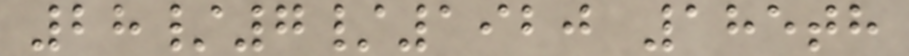28/7/1920 185th
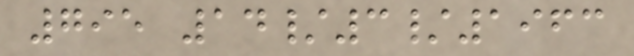795 14/3/1963
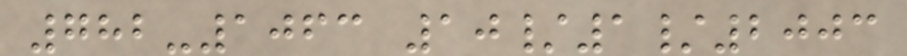782-1063 10/1/2003
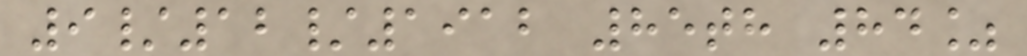9/12/1912 85th 84%
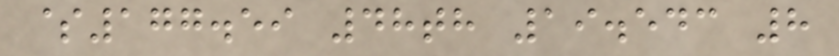$177.59 48th 19.543 8
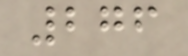276
